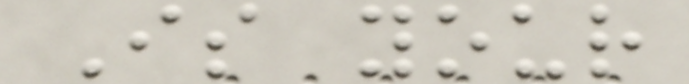Is your
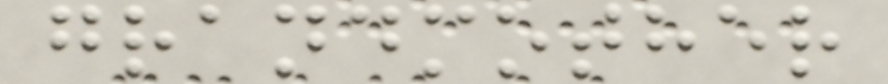grandmother
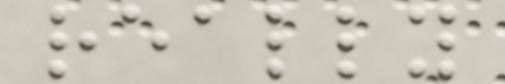really
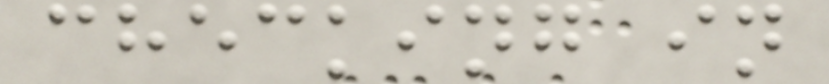checking in
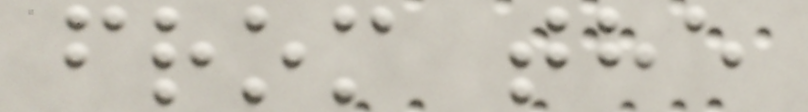from the
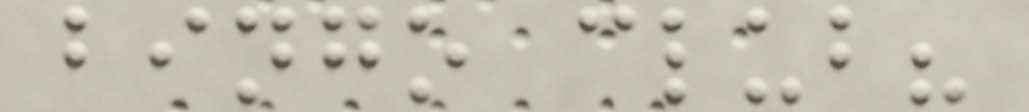bingo club?
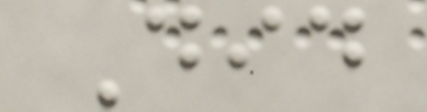Did
